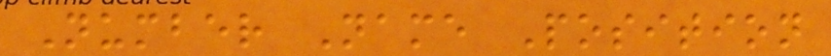Number Name Position
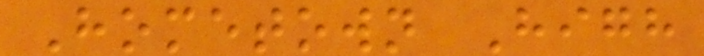Hometown High
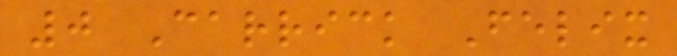0 Carrick Felix
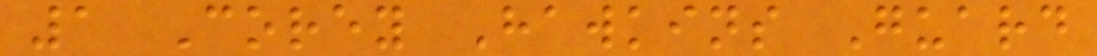1 Corey Hawkins Guard
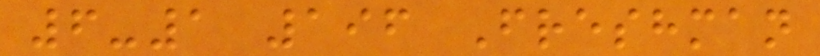6-1 196 Freshman
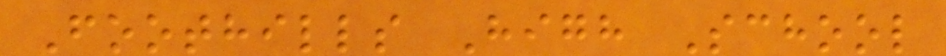Foothills High School
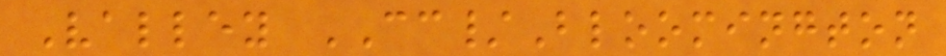Valley CC/Bloomington
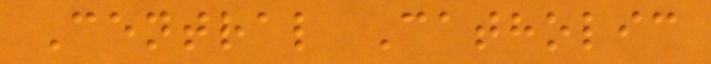Central Catholic
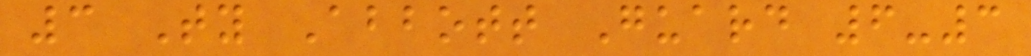3 Ty Abbott Guard 6-3
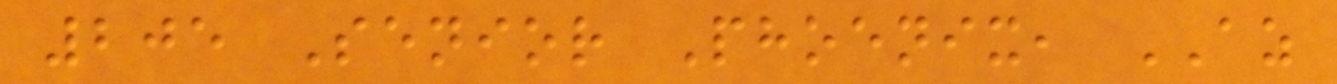205 Senior Phoenix, AZ
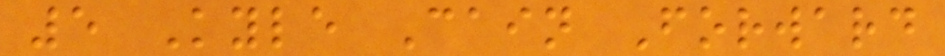5 Kyle Cain Forward
